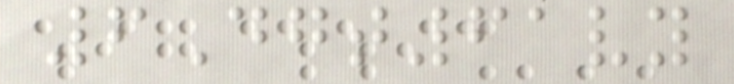6Dgt61vy
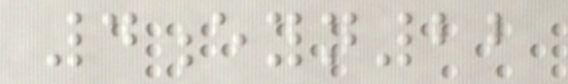4eyn22
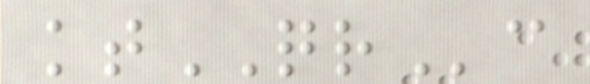ktQRc
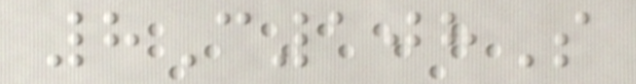8C108S
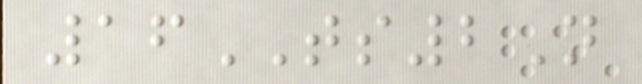16TS2N
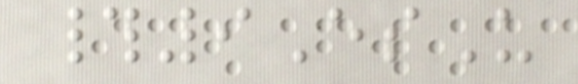#9EsU
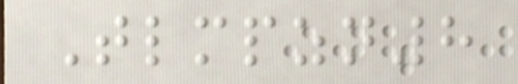Tlmpzn8
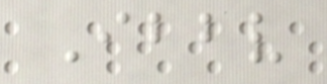Ibbv
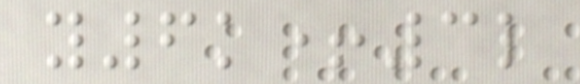y6k+3l
